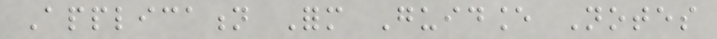Application Form Guidance Notes
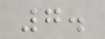7.
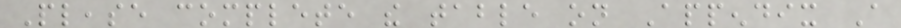Please complete the table on Appendix A
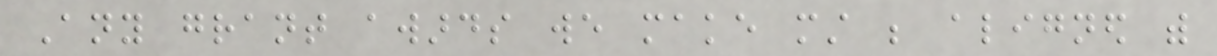Any grant awards we make must be aligned with
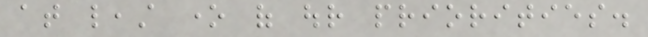at least one of our priorities.
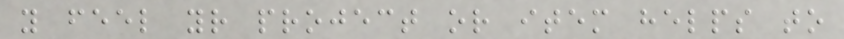you feel your project or item helps to
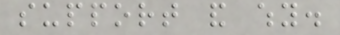support and why.
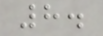8.
